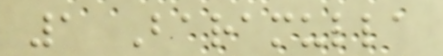1 Baramulla
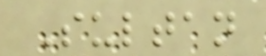Sultan
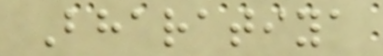Bharatiya
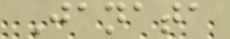Janata
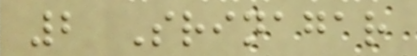2 Srinagar
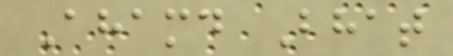Ahamd Bhat
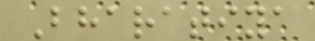Bharatiya
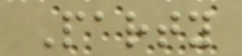Party
